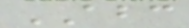ABC
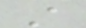A
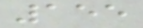155
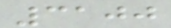3100
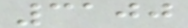3100
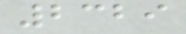2329
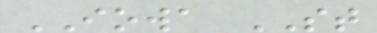IOWA ST
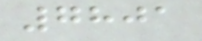7801
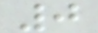0
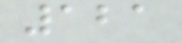121
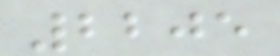2205
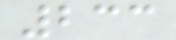233
